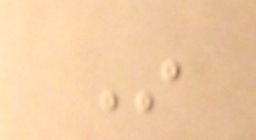In
